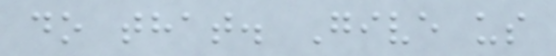do that. Give us
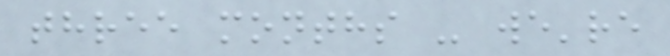three months - we're
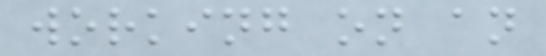working on an
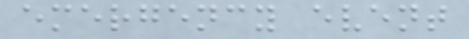emergency event
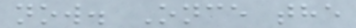now. Once the
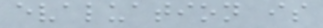evaluation is
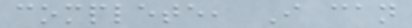complete, I can
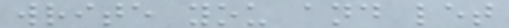write you and let
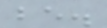be.
